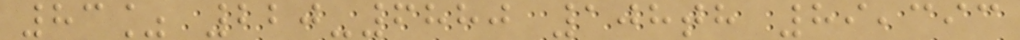83% 220-6880 108th 89,393
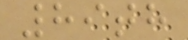89th
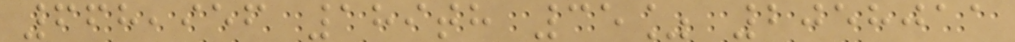668,956 189th 35% 2058011
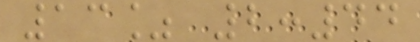13% 2:44
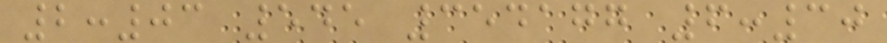2:03 545 354177 6:30
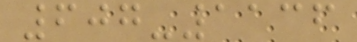607-1136
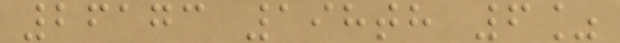26173 198th 6%
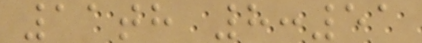11th 8:51
